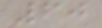60
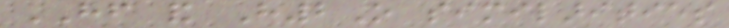HF and H2O similarities
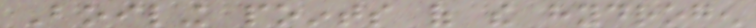Boiling points of the hydrogen
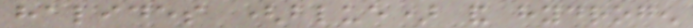halides (blue) and hydrogen
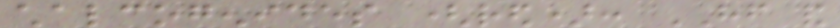chalcogenides (red): HF and
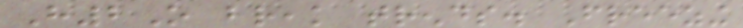H2O break trends. Freezing
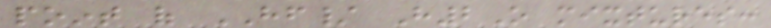point of HF/ H2O mixtures:
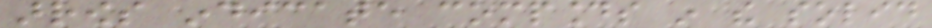arrows indicate compounds in the solid
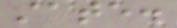state.
